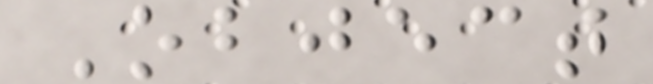Object
